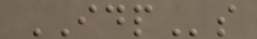IDPs
